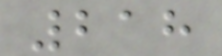218
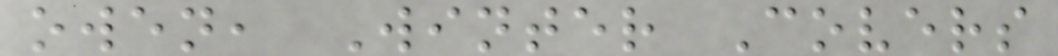owen, Winter Covers
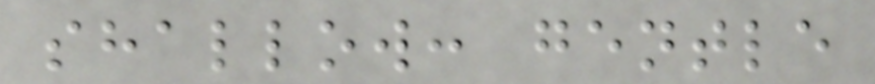shallow: gentle
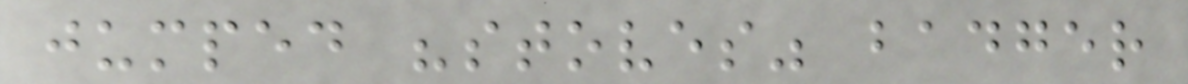jumped "stoves" badger
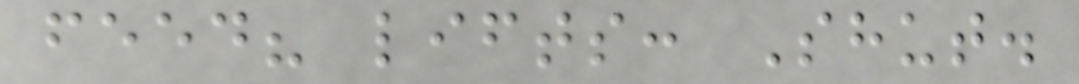feed? lifts: Shut.
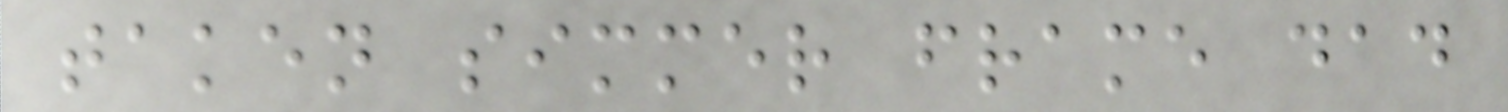taken simmer frame dad
